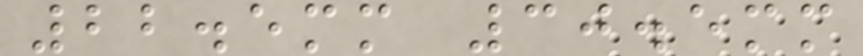22.5mm 30.5mm
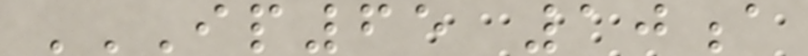IP65 10A
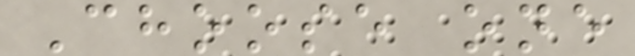Choose one
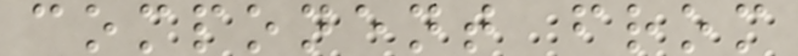component from
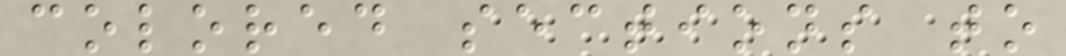colored sections to
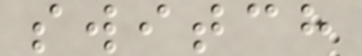switch
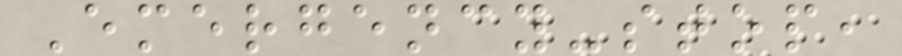Emergency-stop,
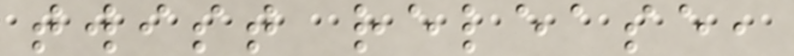twist release,
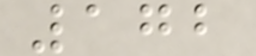172
